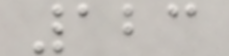123
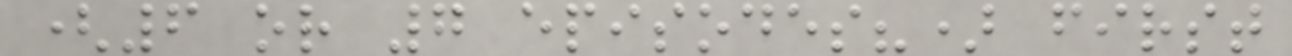(6 or 7 episodes?) first
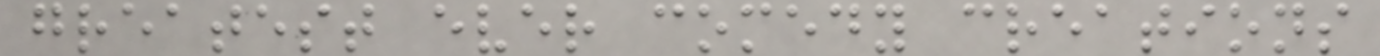greatest ever comedy creations
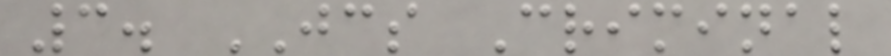3. JCS Criminal
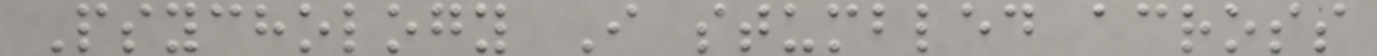Psychology I stumbled across
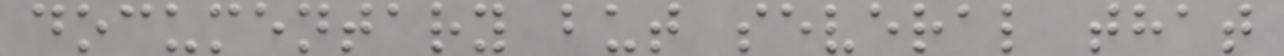documentary but several that
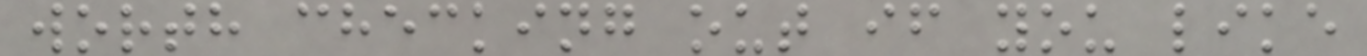worth checking out if you like
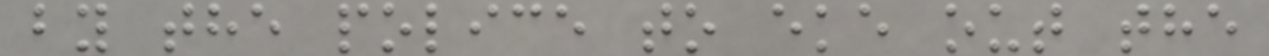by the police to eke out the
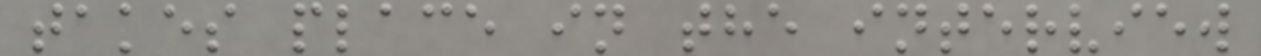takes place in the interview
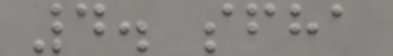4. sfha
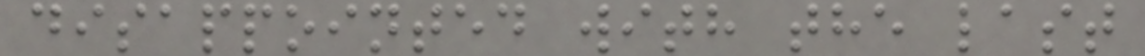disappointed with the last
